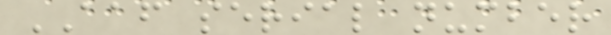AAF serial number
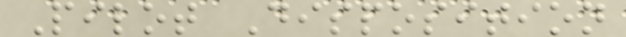Pilot Disposition
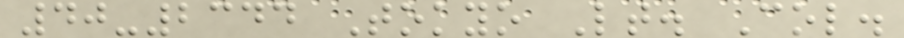40-2344 Tokyo Lt. Col.
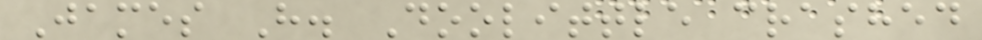James H. Doolittle crashed
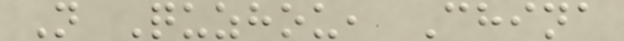N Quzhou, China
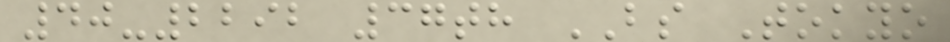40-2292 37th BS Tokyo
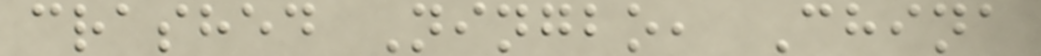crashed Ningbo, China
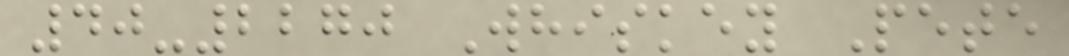40-2270 Whiskey Pete
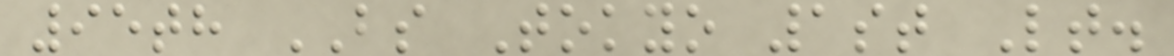95th BS Tokyo 1st Lt.
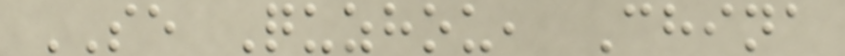SE Quzhou, China
